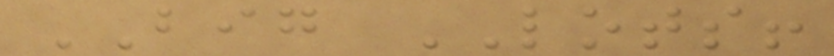BIG LOTS!
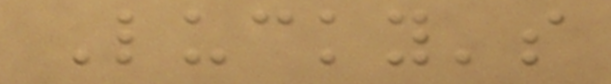Lucky's
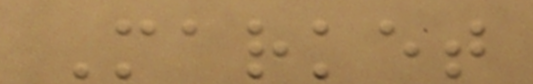Market
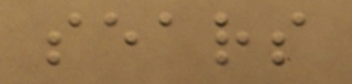sears
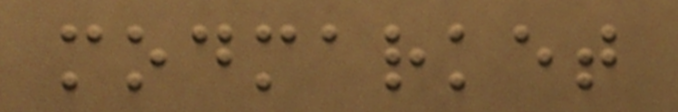modmarket
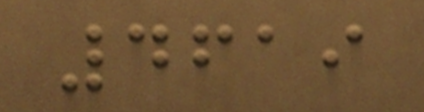4619
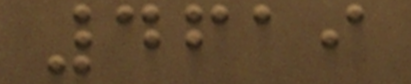4619
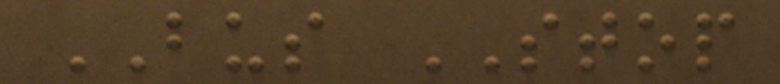BUS STOP
